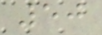50
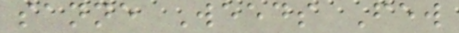sanne Weeds Few
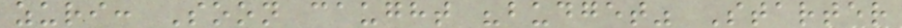zuri: Soon caught "budget" Starter
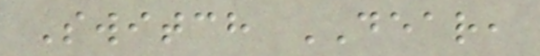Switch DEAR,
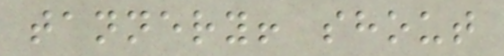tannery! shout
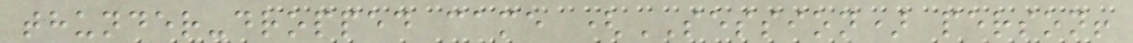thunder-dropped came (SESSION) person!
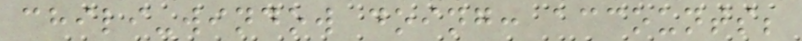chili-window doing: accounts;
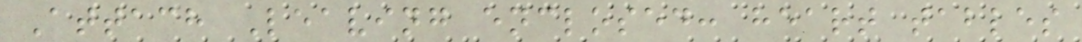Attach Leaving enclosed: heart tables
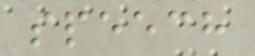speech
